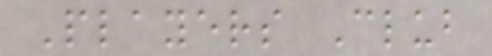Players Club
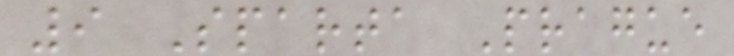9 Sparta Prague
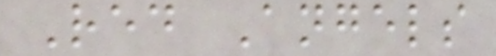Red Angels
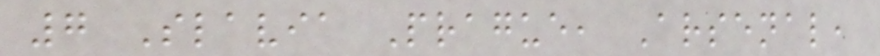7 Slavia Prague, Arsenal,
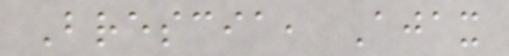Brescia, Ajax
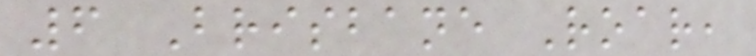6 Brisbane Roar,
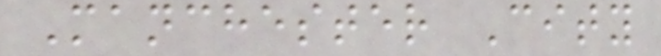Manchester City
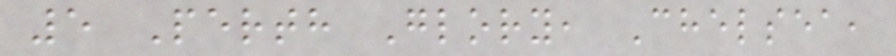5 Perth Glory, Chelsea,
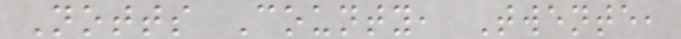Notts County, Twente,
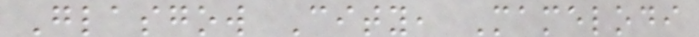Glasgow City, Mamelodi
